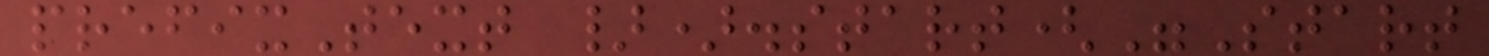prefixText }).start("Start
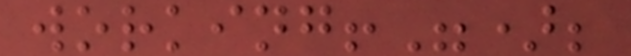working!");
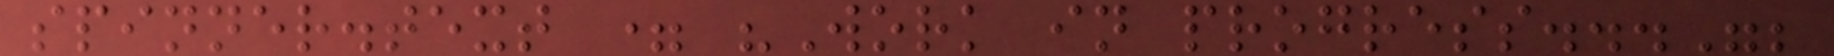spinner.text = "Work in progress...";
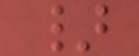}
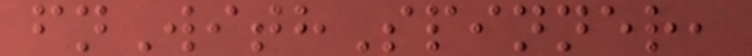fnWithSpinner,
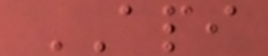API
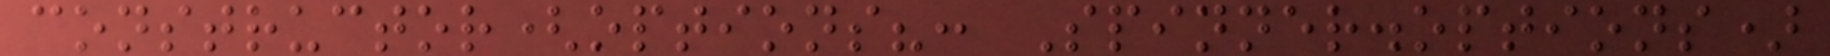constructor(options?: Spinner.options)
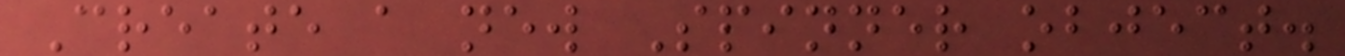Create a new Spinner object.
